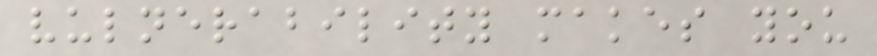vulnerability makes you
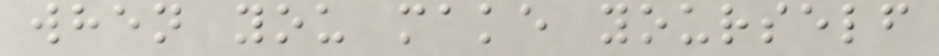when you make yourself
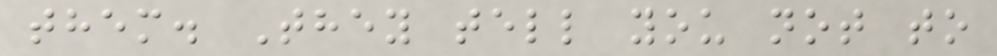them. They tell you not to
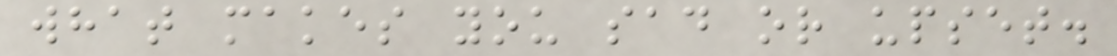what makes you sad or upset.
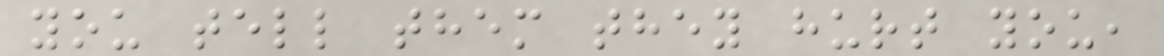you tell them they hurt you,
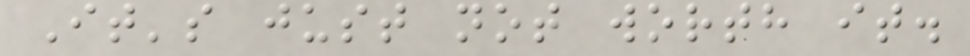It's just not worth it.
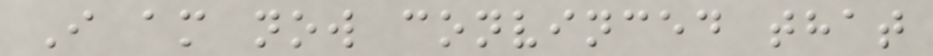I am now convinced that
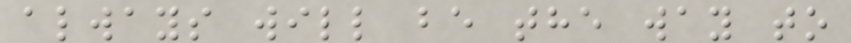always will be the way to
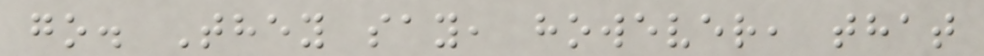go. They say, however, that
